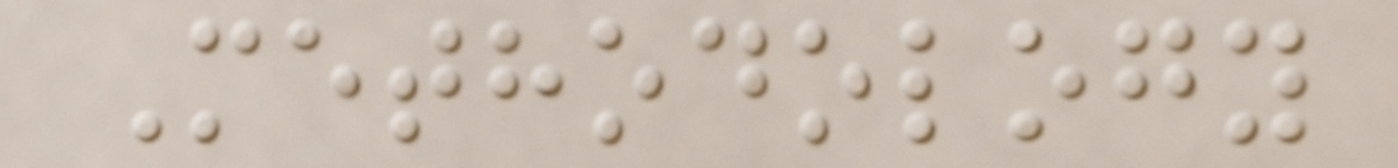Methodology
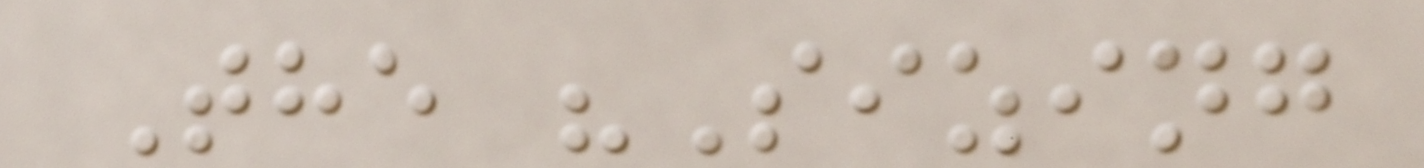The "Sizing
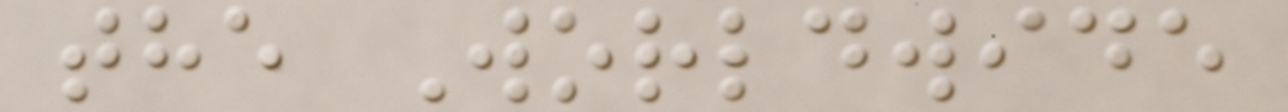the Worldwide
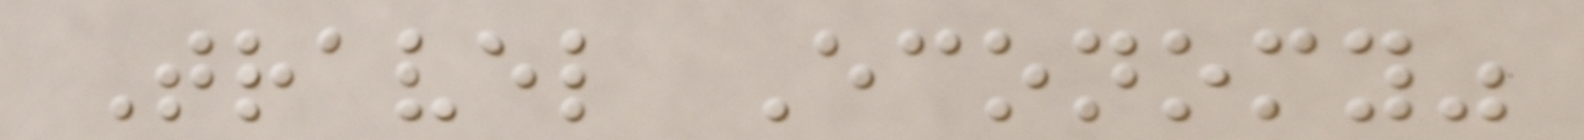Travel Economy"
